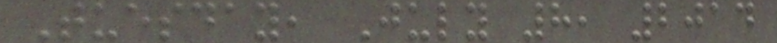Tuesday, July 8, 2014
